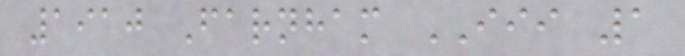1910 Farnham III 1
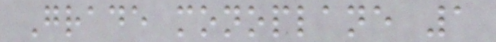Grade monoplane 1
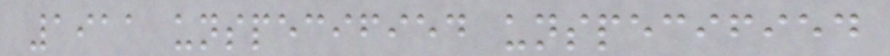1911 unspecified unspecified
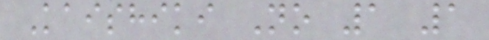Kaishiki No 1 1
